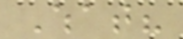What?
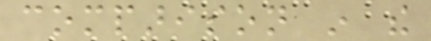comparison in the
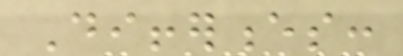Differences:
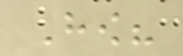How?
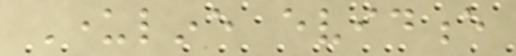Underline evidence
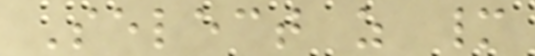Select as many
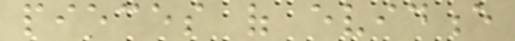pieces of evidence
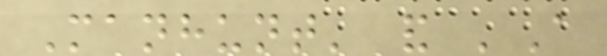Manhunt' and 'A
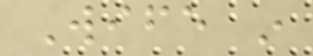Wife in
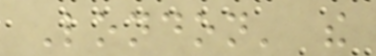London' the
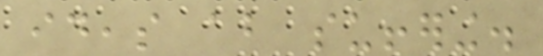ideas about suffering.
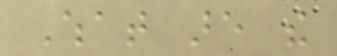What are the
